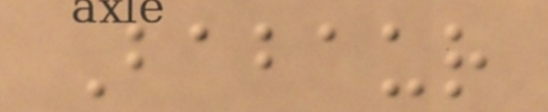Babaur
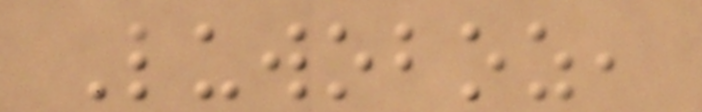Luwoboz,
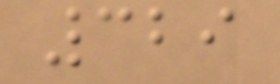329
